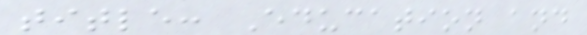title: Education and
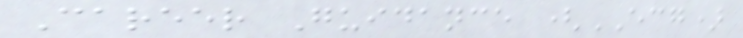Career Guidance (ECG)
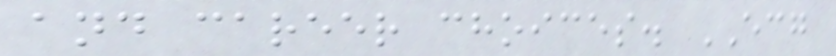and career choices. ECG
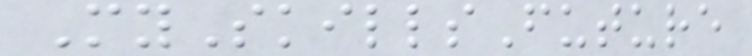MySkillsFuture
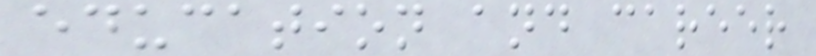education and career
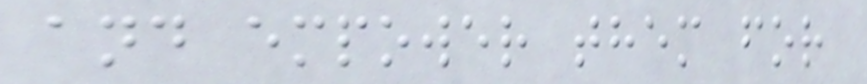and empower them for
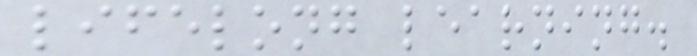lifelong learning.
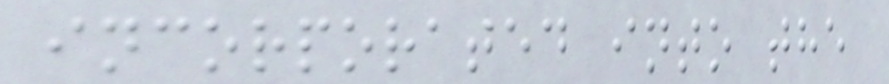incorporated into the
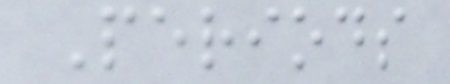Periods
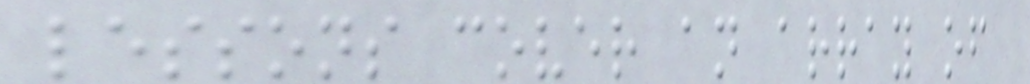lessons cover an array of
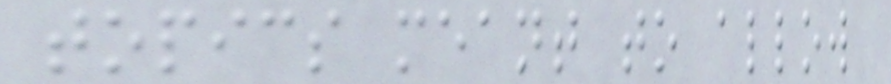topics meant to allow
